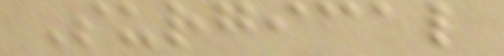Surgical
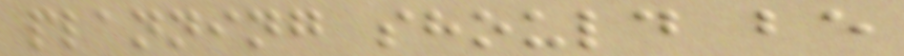planning should be
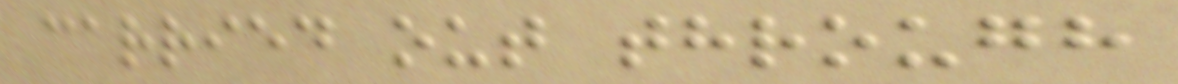carried out through
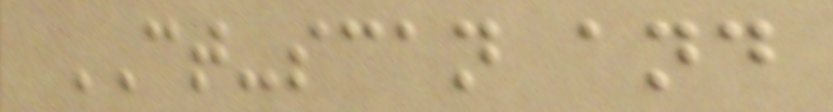CT-scan and
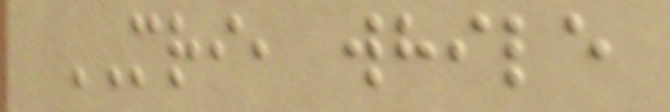MRI, while
